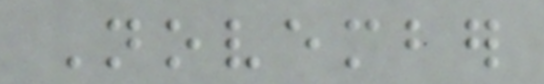November
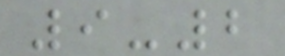9-2
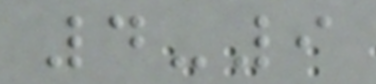4-9
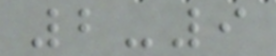2-9
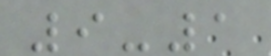9-1
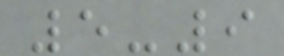5-9
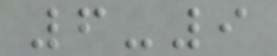6-9
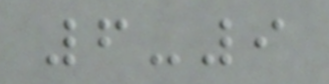6-9
